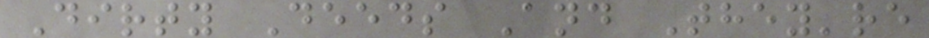Dirty Deeds And They're
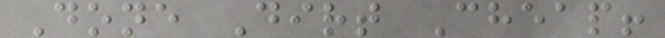Done Dirt Cheap!
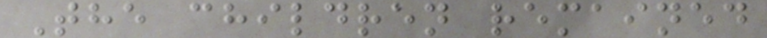The children remained
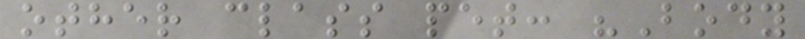other class pet: "Body
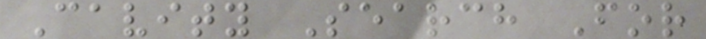Cavity Search For
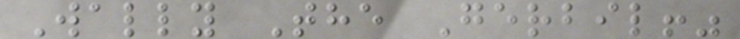Wally The Gerbil!"
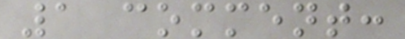1 comment:
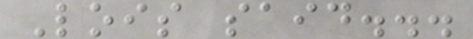Lois said...
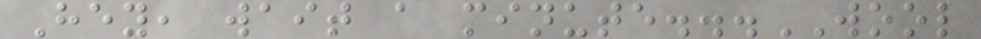Hey, wait a minute...WOOL
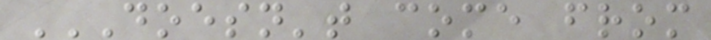DOESN'T COME FROM
